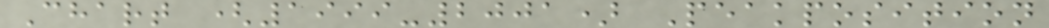Chart (1999-2001) Peakposition
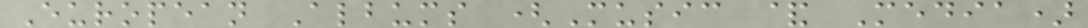European Albums (Music & Media)
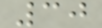30
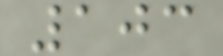103
